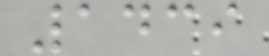1439
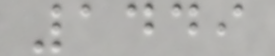1449
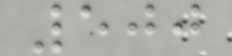500
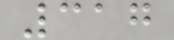317
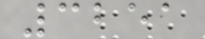3251
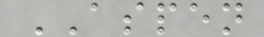ASPEN
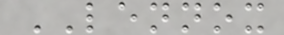LENNOX
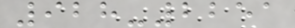928-2251
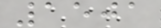1501
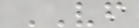VF
